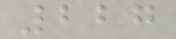227
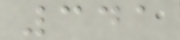341
